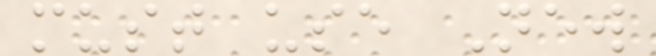must use New
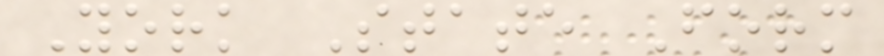York State Form
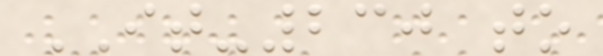IT-230 to
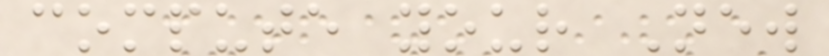compute your New
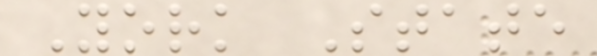York State
